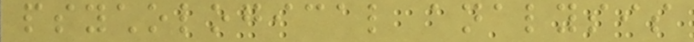psychological analysis
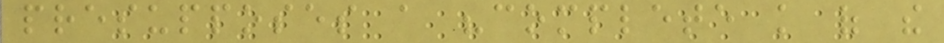presupposes a "complete knowledge of the
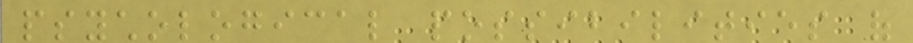psychological possibilities of
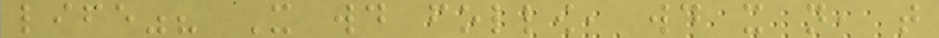life"? It would follow, would it not, that
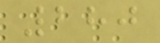280
